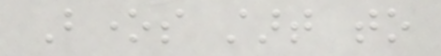Bones start to
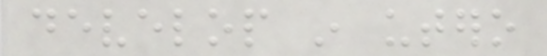develop in utero
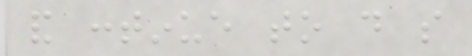and continue to do so
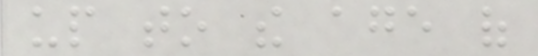up to the age of
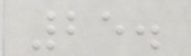25.
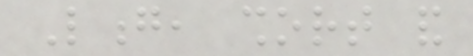Long, short and
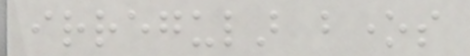irregular bones
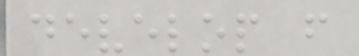develop from
